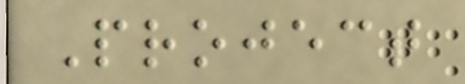Project
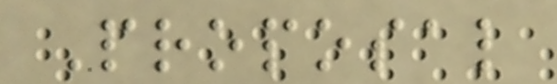Proposal
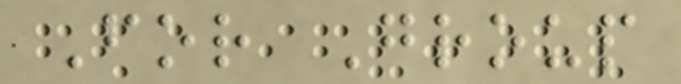For Group
